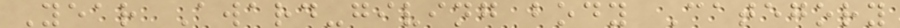Year Award-giving body Category
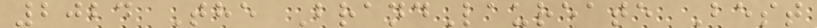2024 The BrandLaureate Best
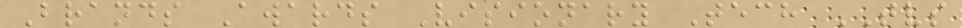Brands Awards Visionary Tech TVS
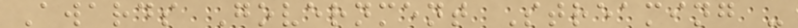Awards Government Streaming -
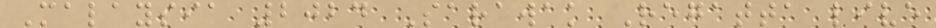Malaysia 2024 Sarawak Regatta live
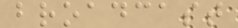broadcast
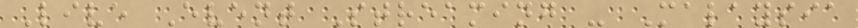Live Event Streaming - Malaysia
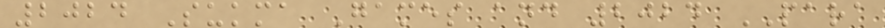2024 Sukma Games and 2024 PARA
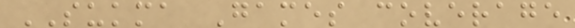SUKMA Games coverage
